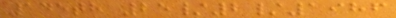145th 25/2/1986
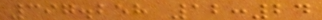397.258 12:24
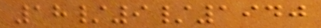18/9/1940
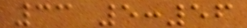33 5:56
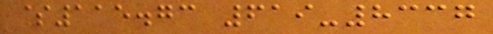$115.73 619-8337
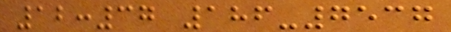12:37 186-7537
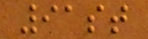91st
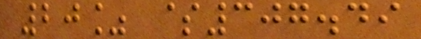20% $307.49
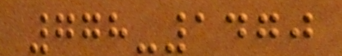778-1470
